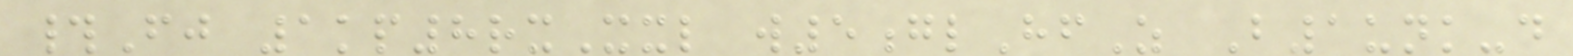#Fj 1kp8rxXxl w5glHfZ B1unk-d
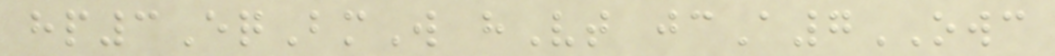hp3EqBmW hVt jcA7OWC
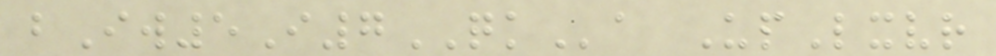bIw5I7QKa UpLxvr
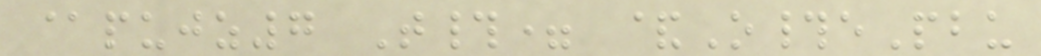@pujz7 T#= &O#ePbu
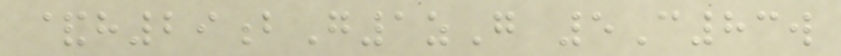&h29bG1zG 5C83w
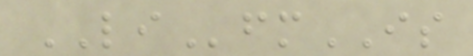LIfmIS
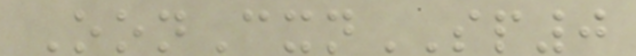OonCxnSP0
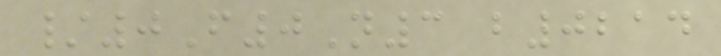/0F0N3 b0214
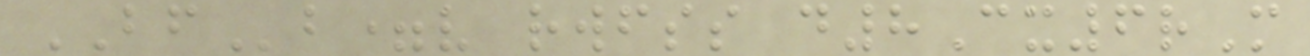BFb=v rwfss d8Cx6rM
